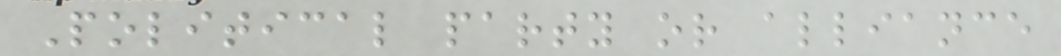Political party or alliance
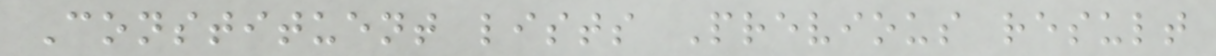Constituent lists Previous result
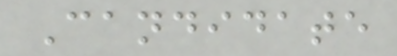Candidate
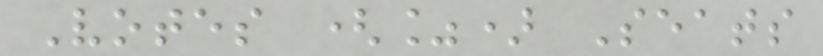Votes (%) Seats
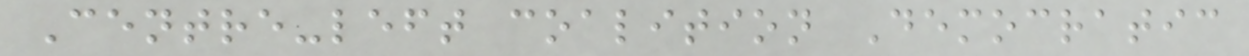Centre-left coalition Democratic
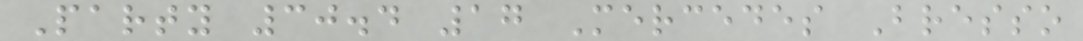Party 30.4 17 Mercedes Bresso
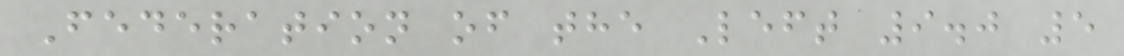Federation of the Left 9.0 5
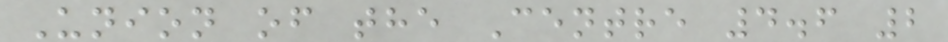Union of the Centre 4.6 2
